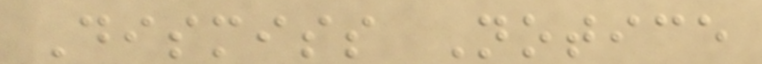Dismiss Notice
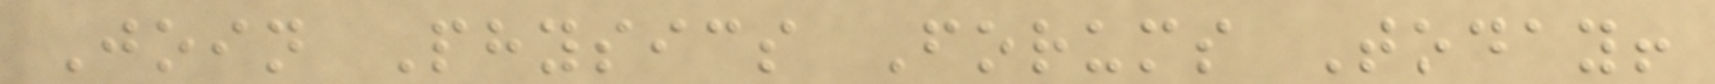Join Physics Forums Today!
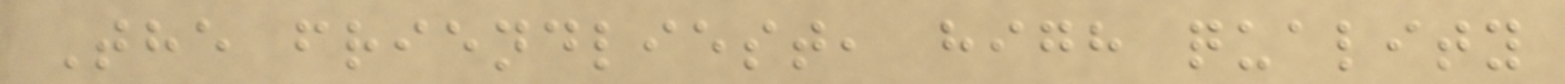The friendliest, high quality
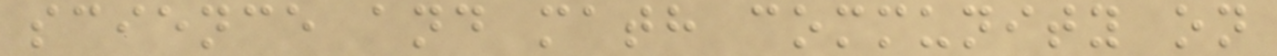science and math community on
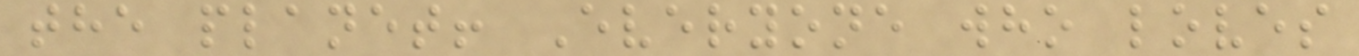the planet! Everyone who loves
